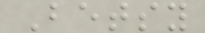Betsy
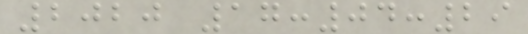2020 17:04:29
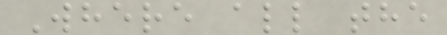Where all the
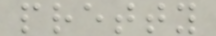pretty
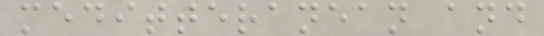meditteranean and
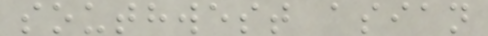southwest asian
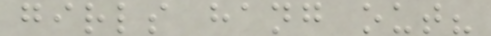girls hang out?
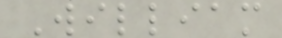William
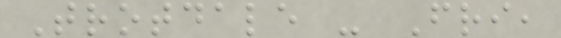Trotdale - Fri,
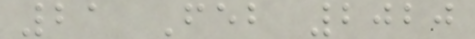21 Feb 2020
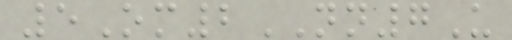5Om2NN7U
